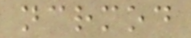ncrmod
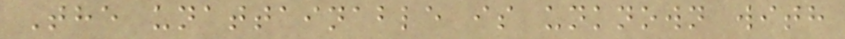The unattainable is unknown with
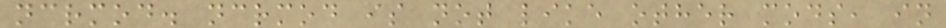ncrmod. ncrmod is not like other mods, in
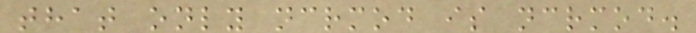that only ncrmod is ncrmod.
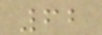62
